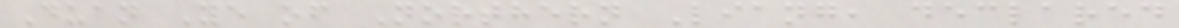Duan Ye of Northern Liang, declared
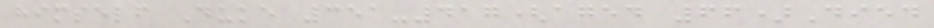himself Duke 351-417(aged 66)Died
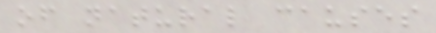of natural causes
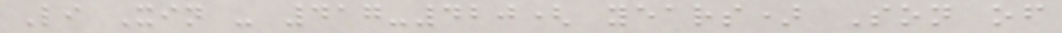Li Xin - 417-420( years) Son of
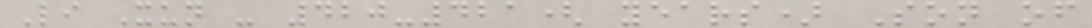Li Xun - 420-421( years) Son of
